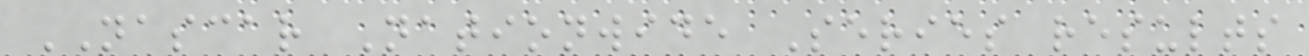NASCAR Nationwide Series results
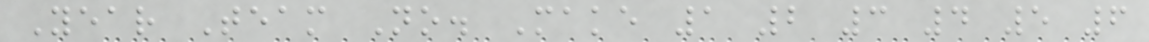Year Team No. Make 1 2 3 4 5 6
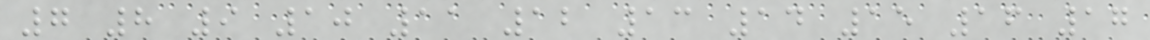7 8 9 10 11 12 13 14 15 16 17
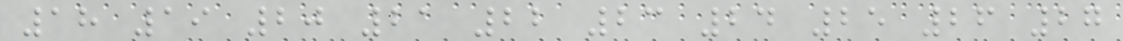18 19 20 21 22 23 24 25 26 27
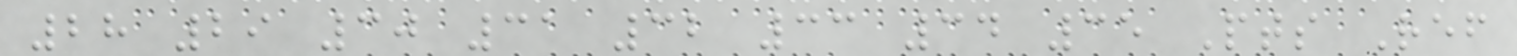28 29 30 31 32 33 34 35 Pts Ref
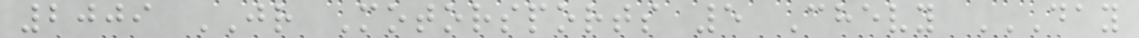2009 JR Motorsports 5 Chevy DAY
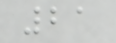21
